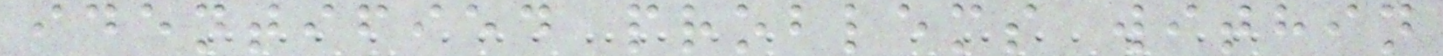identified problems within
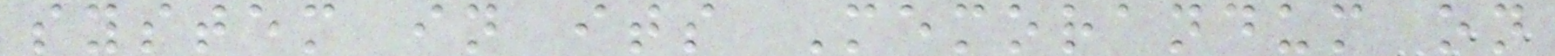system in its Memorandum on
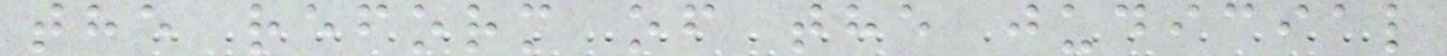the reform of the judicial
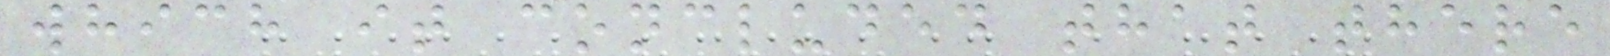which it concluded that there
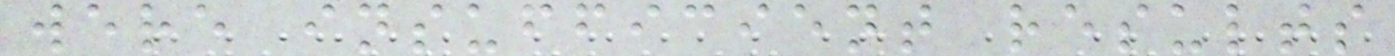were insufficient results
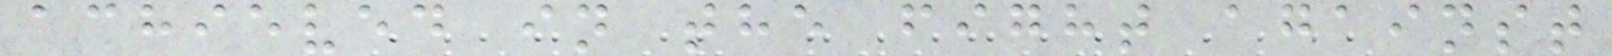achieved in the fight against
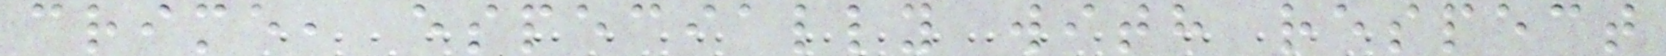crime, especially with respect
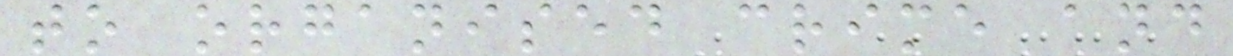to organised crime and
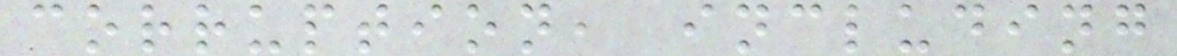corruption, including
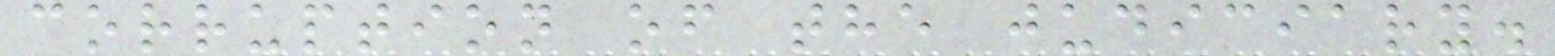corruption of the judiciary.
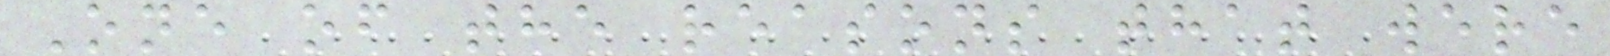One of the reasons that were
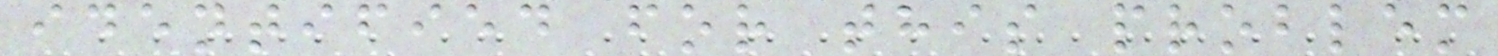identified for this problem
